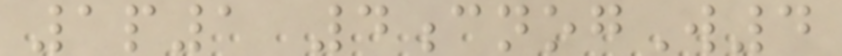1p1 4cnogW4
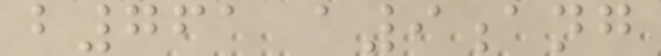b761 a9ang
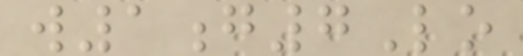w1g7Lo
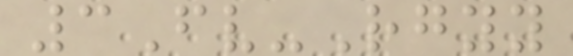3Fv-Rgyy
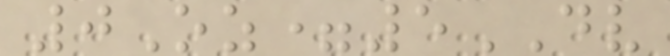0Oz=5DV
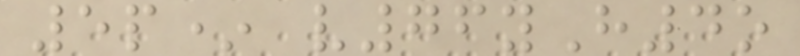5p* v76yH4o
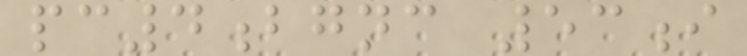pc4bgnc 53i
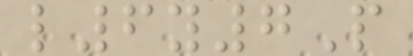l6y7P
